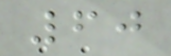60
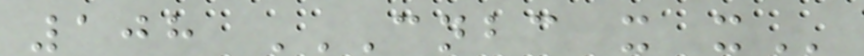108 CNBC X X
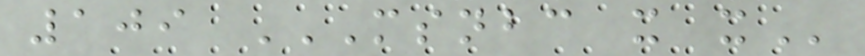109 MSNBC X X
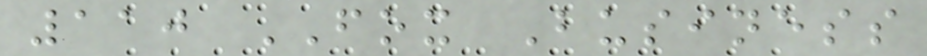110 FOX Business
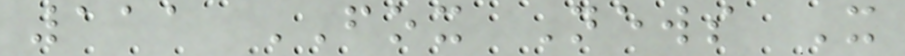111 FOX News X
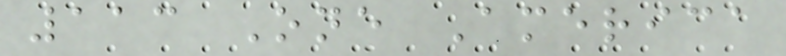113 One America
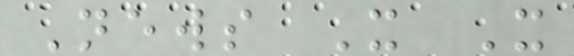News X X
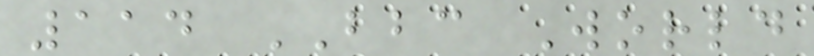114 BBC World
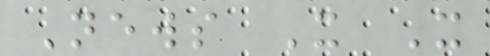News X X
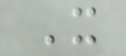X
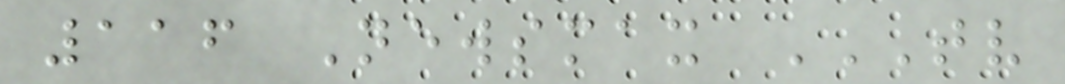116 Newsmax TV
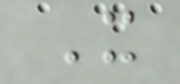X
